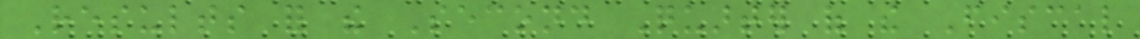Results for the Second Quarter of the Fiscal
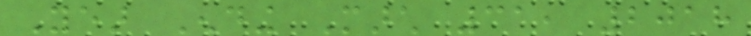Year Ending March 31, 2018
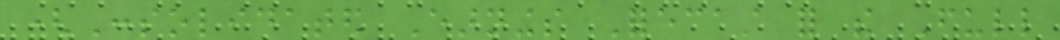(Consolidated Earnings Forecast for the Full
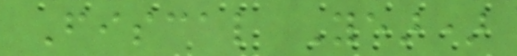Fiscal Year)
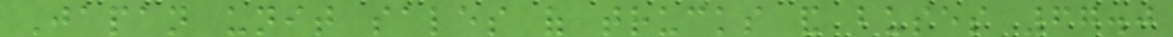Japan unit sales of trucks and buses 67.0
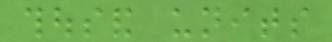thousand units
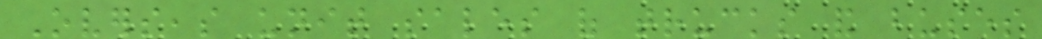Overseas unit sales of trucks and buses
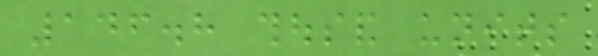146.8 thousand units
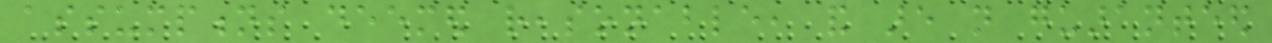assumptions deemed reasonable, and are not guaranteed
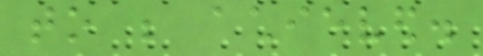to be achieved.
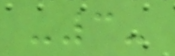-3-
